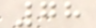78
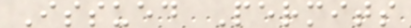Issued Permits
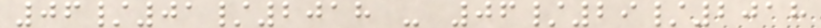06/01/2018 - 06/29/2018
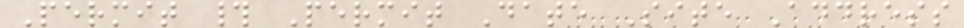Permit # Permit Date Site Address
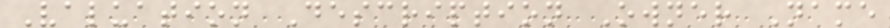Valuation Description Owner Name
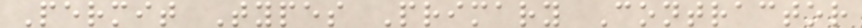Permit Types Primary Contractor
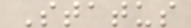Status
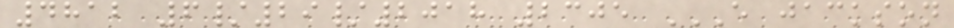4812 6/29/2018 2305 E JACKSON
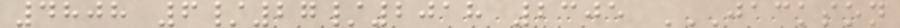4808 6/27/2018 2305 JACKSON
